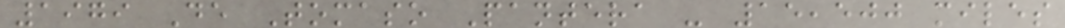1979 De Tomaso Pantera - 15,500 miles
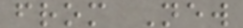from New
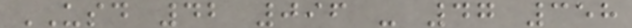USD 42 096 - 47 358
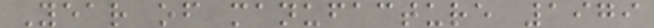Year of manufacture 1979
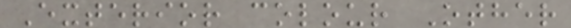Exterior colour Other
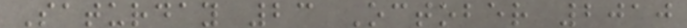Saturday 23 October 2010
